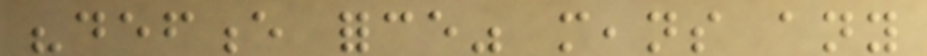"defence force" means any
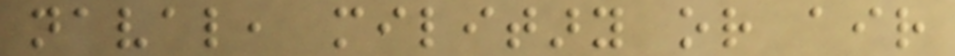naval, military or air
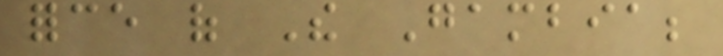force of The Gambia;
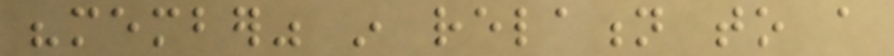"member" in relation to a
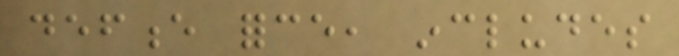defence force, includes
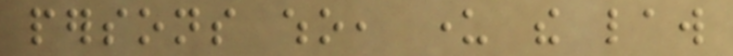persons who, under the law
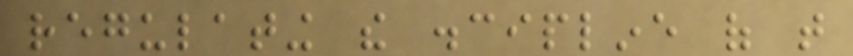regulating the discipline of that
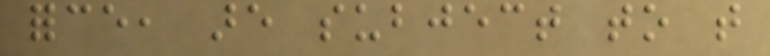force, are subject to that
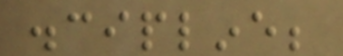discipline;
